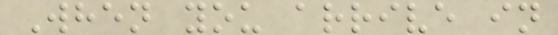When you arrive in
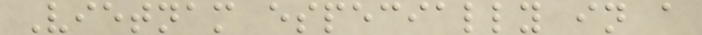Vietnam especially in a
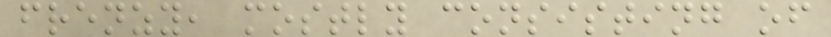frenzy, mostly consisting of
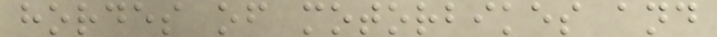hordes of motorbikes and
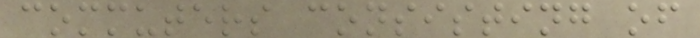commuters consisting of
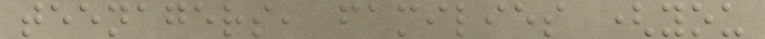teenagers, families (you
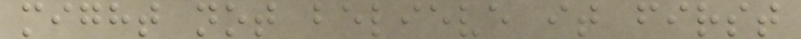might not believe it first
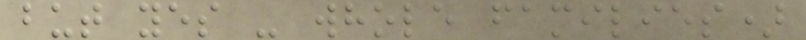but yes - whole families)
